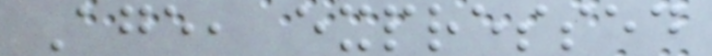Age, expressed
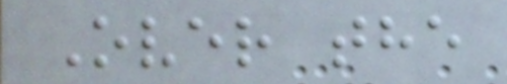Over the
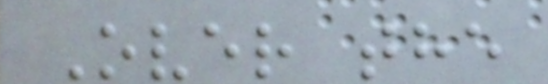Over the
